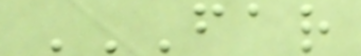FAR
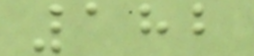182
